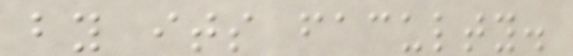by its faculty.
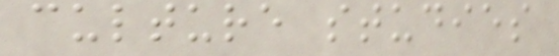culture studies
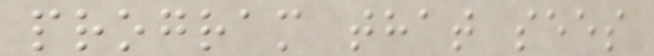program that sees
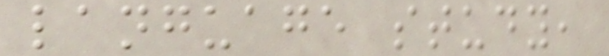language study,
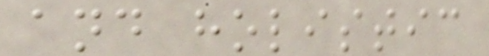and holistic
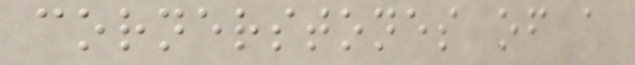cornerstones of a
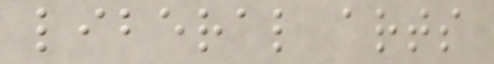liberal arts
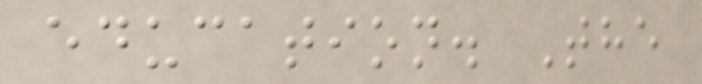education. The
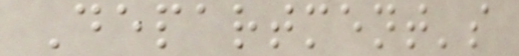Department's
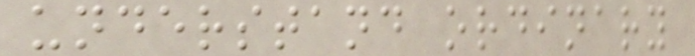understand ordinary
